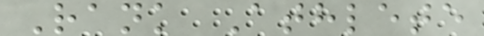Rank Athlete
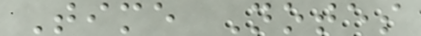Time Notes
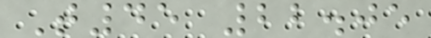T45 22.05
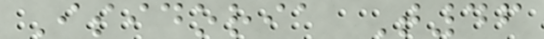Isidoria T46
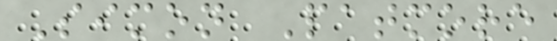Simon Patmore
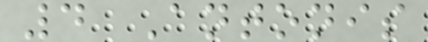4 Antonis
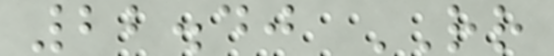22.40 RR
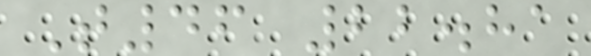T46 22.81
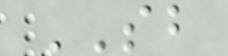SB
